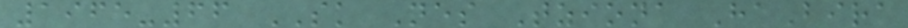1965-66 SK Nes Tziona HaBira
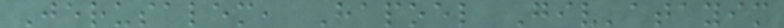Jerusalem, Hapoel Giv'atayim
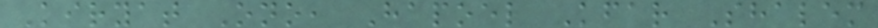Kiryat Ono, Hapoel Kfar Shalem
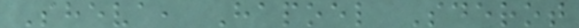Sheva, Hapoel Sderot
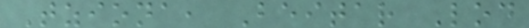Tziona, Beitar Lod
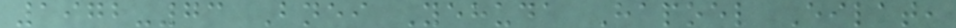1972-73 Bnei Yehuda Hapoel Eilat,
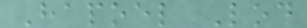Hapoel Lod
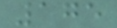175
